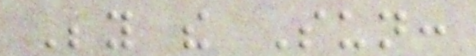Beyond the Sun:
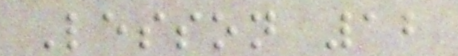Lesson 12
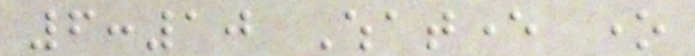6:10 Whatever one
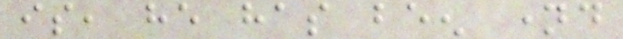is, he has been named
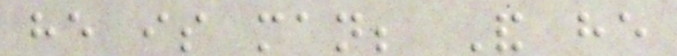he is man; And he
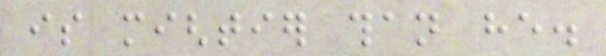is mightier than he.
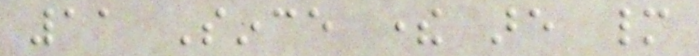11 Since there are many
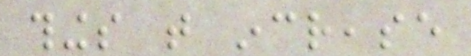things that increase
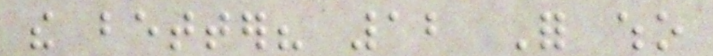the better? 12 For who
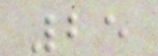25
